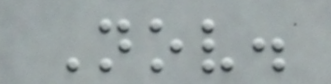Nov.
